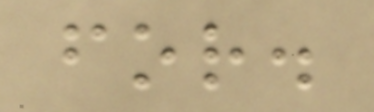for.
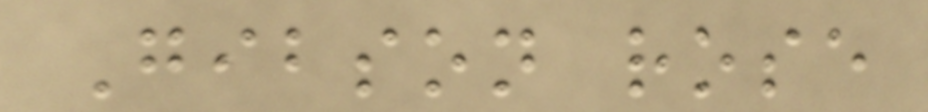Gibson rose
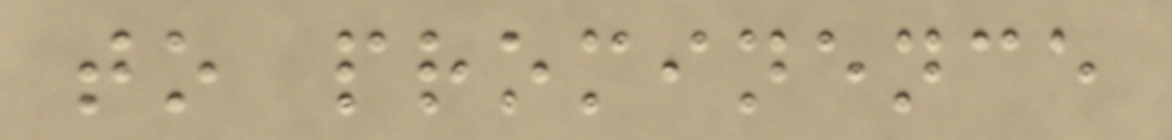to prominence
